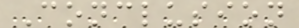Conclusion
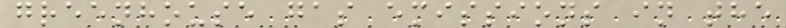greenhouse gas emissions in the
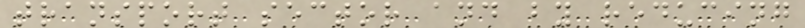transport sector and by reducing
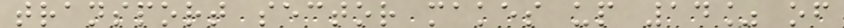transport sector makes up 14% of
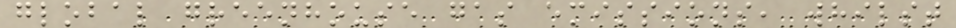global greenhouse gas emissions, whilst
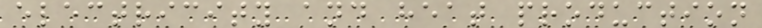electricity and heat production
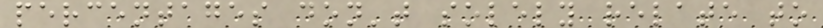percentages don't solely relate to
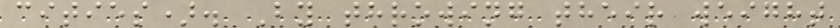cities). By throwing their weight
